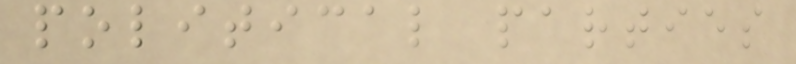political parties
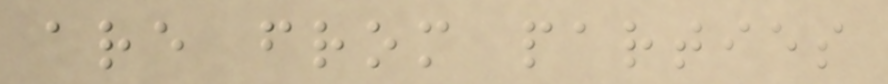are from parties
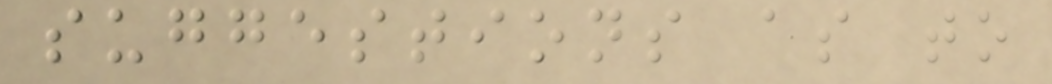suggestions as to
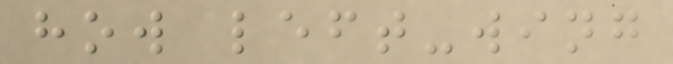how left-wing
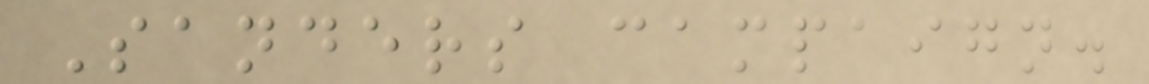Sanders campaign.
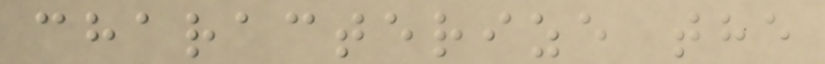characterize the
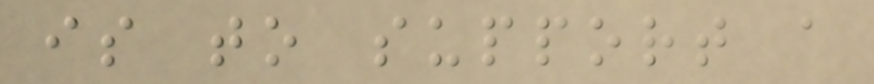is to support a
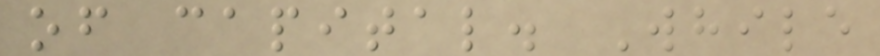of capital. While
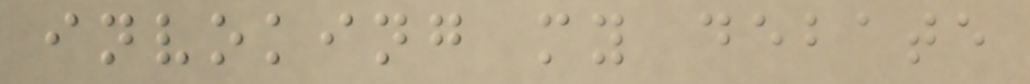invoking my debate
